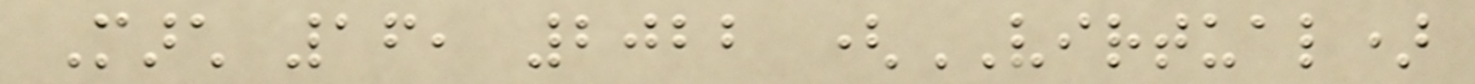March 16, 2022 (VIRTUAL)
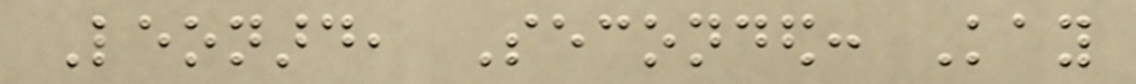Leonard, Seconded: Kay
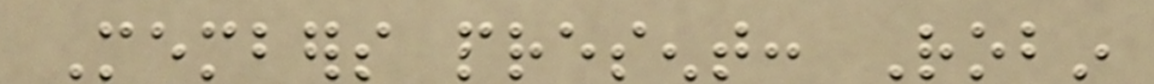Members present: Robin
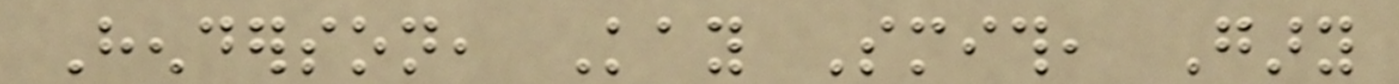Henderson, Kay Smith, Gary
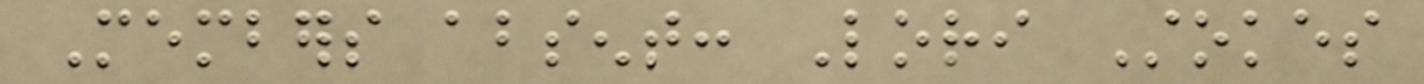Members absent: Lori Stokes
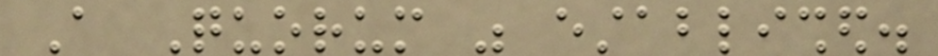A Quorum was established.
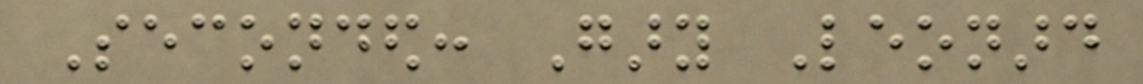Seconded: Gary Leonard
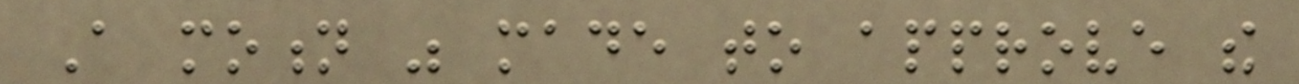A motion was made to approve the
